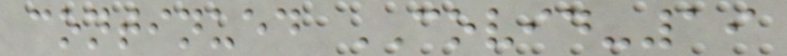continued COVID-19
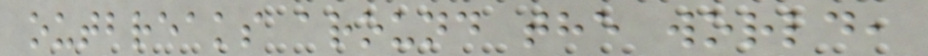outbreaks around the world,
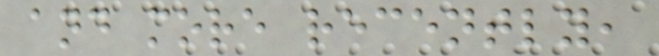and more recently,
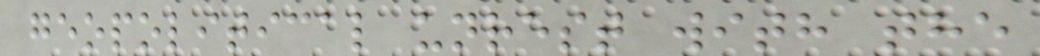geopolitical unrest with the
